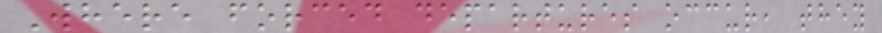Where forced departures occur, they
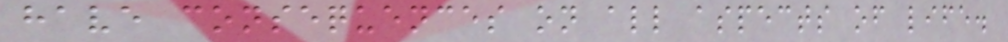have consequences on all aspects of life.
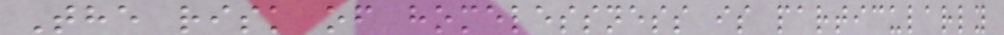The risk of homelessness is particularly
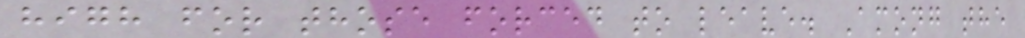high for those forced to leave. Among the
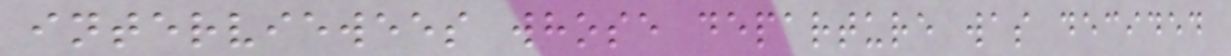interviewees whose departure was decided
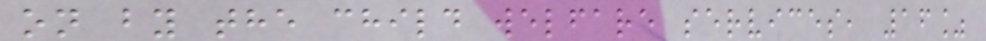on by the child welfare services, 16%
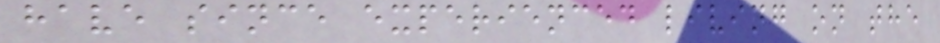have since experienced living on the
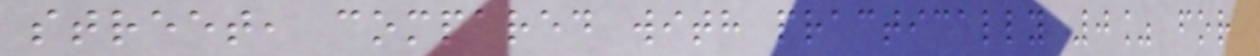street, compared with practically 0% for
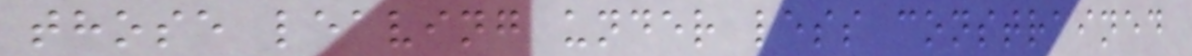those leaving under less constrained
